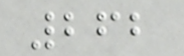262
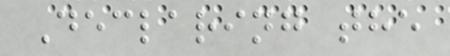Declaring the
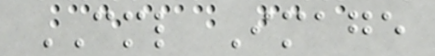CML Image
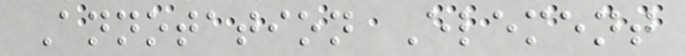Annotation Element
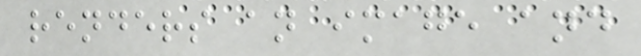renders an image and
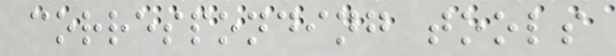corresponding tools
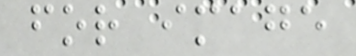for image
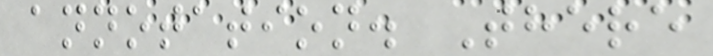annotation. There
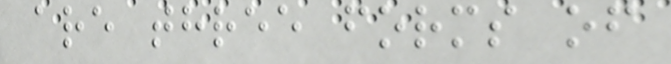are three forms of
